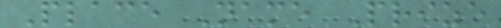Place Name Prize
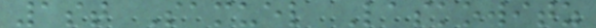1st Samuel Laskowitz
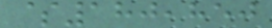$180,850
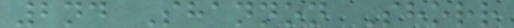2nd Shannon Shorr
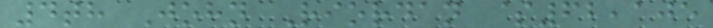4th John Riordan $62,105
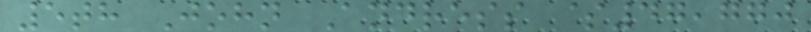5th John Andress $47,770
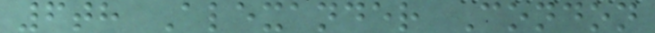6th Alexander Condon
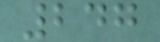247
